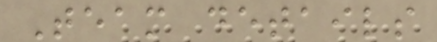Team details
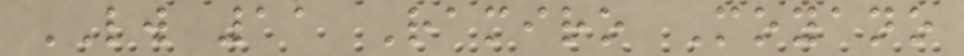LW 11 Ramiro Moyano
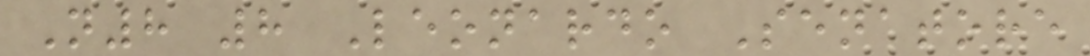N8 8 Leonardo Senatore
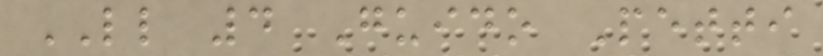LL 4 Guido Petti
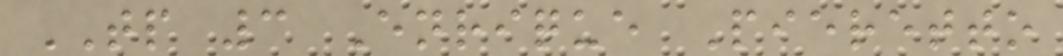TP 3 Enrique Pieretto
